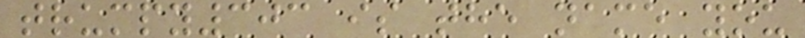trumpy303 is the name you
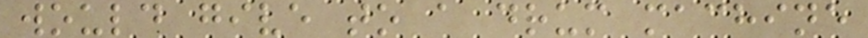would give to a drum machine
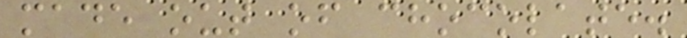made out of chocolate.
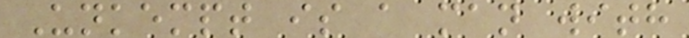Unkempt is a man with
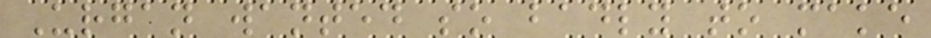Urgan wanted so badly to make
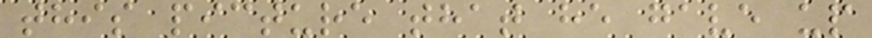this picture that he gave up
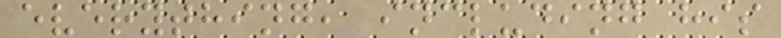everything, including his
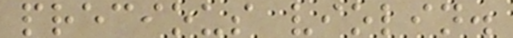precious violin.
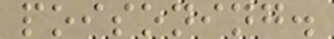poisoning.
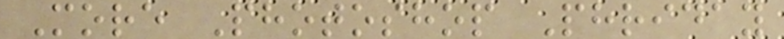More Photoshop Phriday
